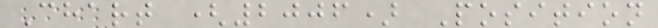Chart (2006) Position
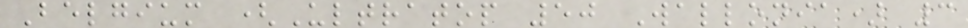Belgium (Ultratop 50 Wallonia) 3
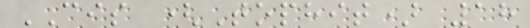CIS (Tophit) 18
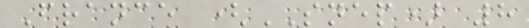France (SNEP) 8
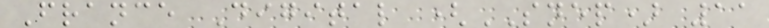France Digital (SNEP) 11
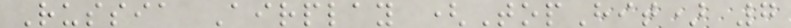Russia Airplay (TopHit) 7
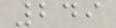249
